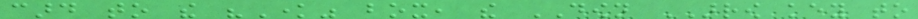card to the "Know" box, the DOWN ARROW key to
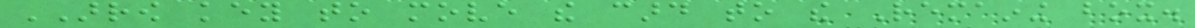ARROW key to move the card to the Remaining box.
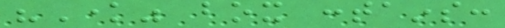"Know" box contains:
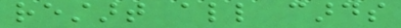restart all cards
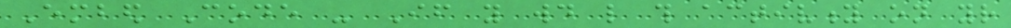Embed Code - If you would like this activity on your
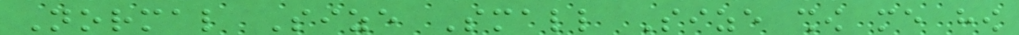Normal Size Small Size show me how
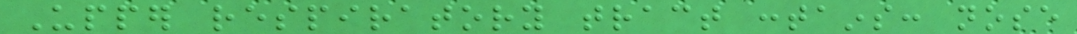Upper respiratory tract contains: nose
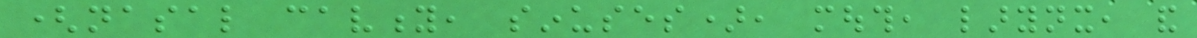(nasal cavity, sinuses), mouth, larynx, and
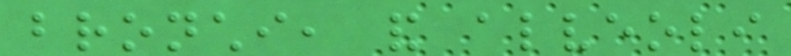bronchi, and alveoli
